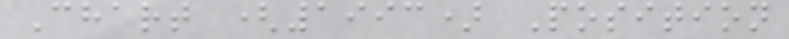Chart (1993) Position
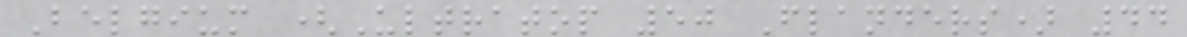Belgium (Ultratop 50 Flanders) 44
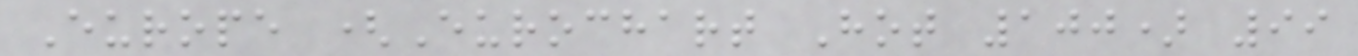Europe (Eurochart Hot 100) 99
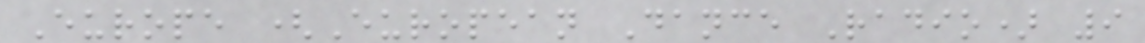Europe (European Dance Radio) 9
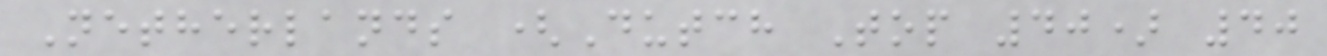Netherlands (Dutch Top 40) 40
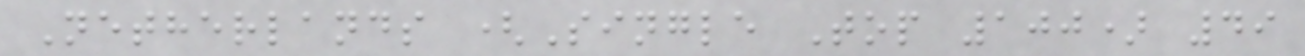Netherlands (Single Top 100) 49
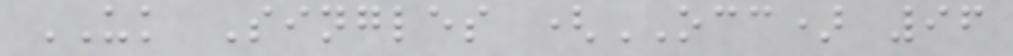UK Singles (OCC) 96
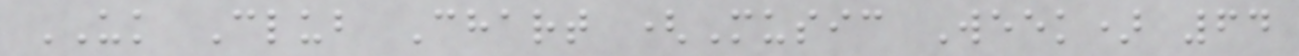UK Club Chart (Music Week) 64
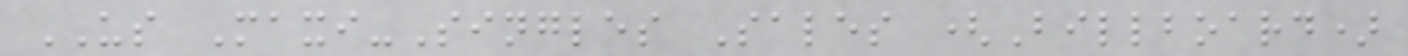US Maxi-Singles Sales (Billboard)
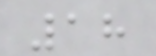18
